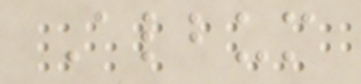Album
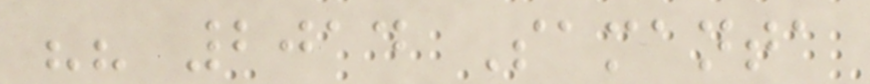"" 2014 Samanta
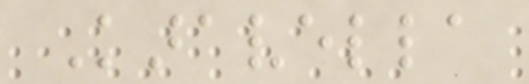Karavella
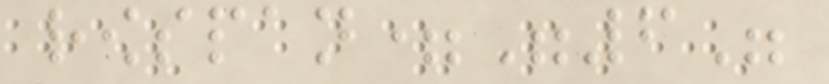rowspan="6"
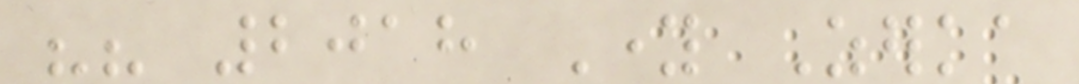"" 2018 Young Zerka
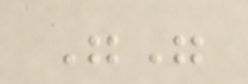""
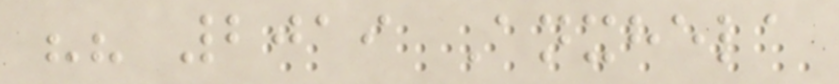"" 2019 Anxhela
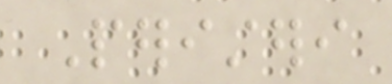Peristeri
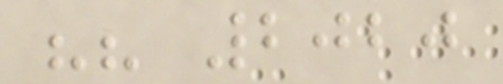"" 2020
